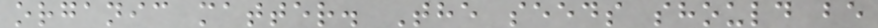organic matter. The seeds should be
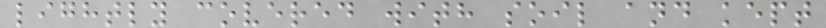lightly covered with soil and kept
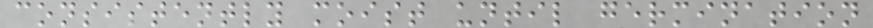consistently moist until germination
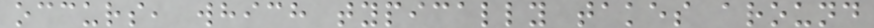occurs, which typically takes around
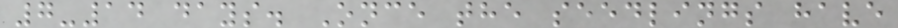7-14 days. Once the seedlings have
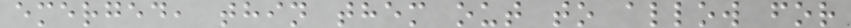emerged, thin them out to allow for
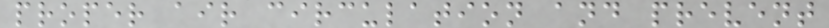proper air circulation and prevent
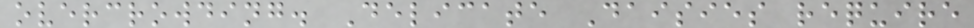overcrowding. Delicate Daisies require
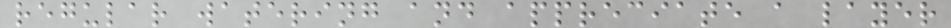regular watering and appreciate a layer
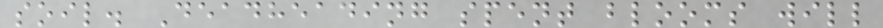soil. Deadheading spent blooms will
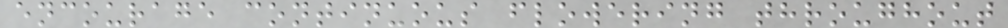encourage continuous flowering throughout
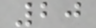20
